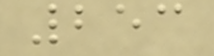253
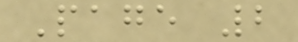Page 2
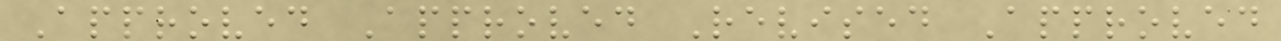Approved Approved Revised Approved
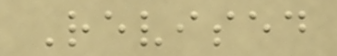Revised
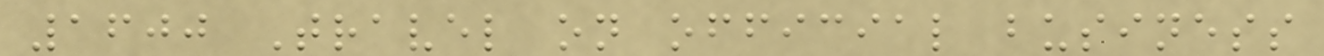1600 Travel on official business
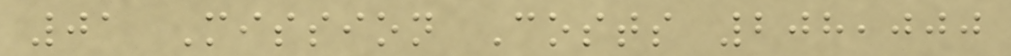01 Mission Costs 208,000
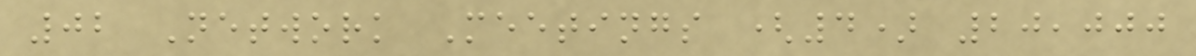02 Network Meetings (4) 20,000
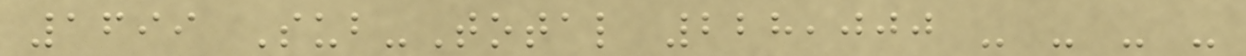1699 Sub-Total 228,000 - - - -
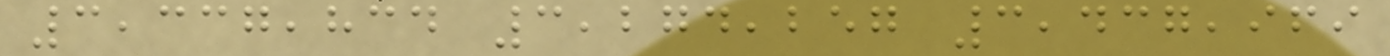3,337,834 3,274,257 3,437,969
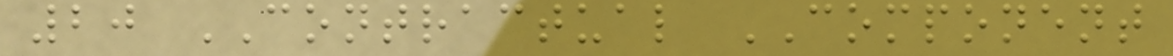20 CONTRACTUAL COMPONENT
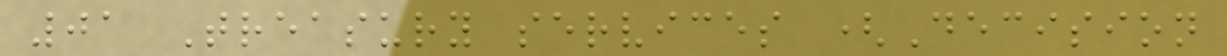01 Treasury services (Decision
